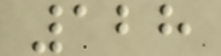128
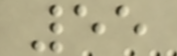55
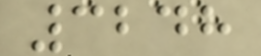3248
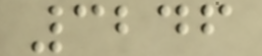3246
